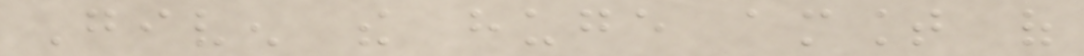Given the huge amount of
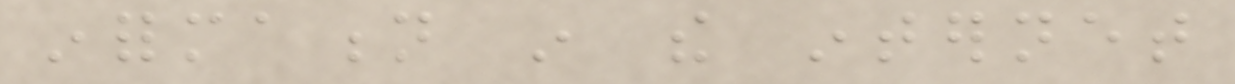information in the internet
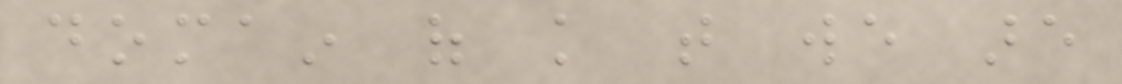domain of knowledge that we are
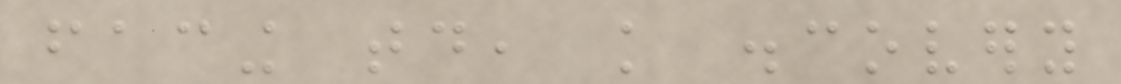facing today, knowledge discovery
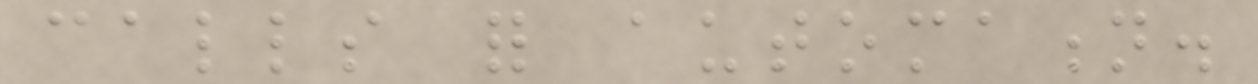calls for automation.
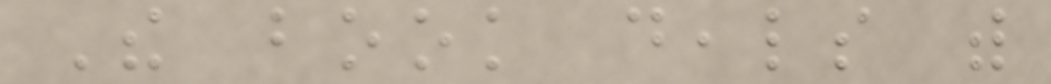The book deals with
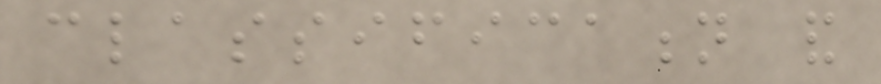classification and
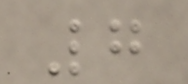7
